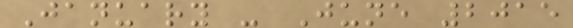January - June 2015
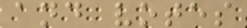and votes
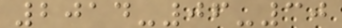2014-06-30
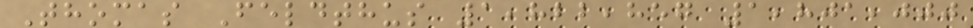Thomas Feldthus 1,822,857 1,801,000
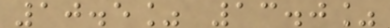10.5% 13.0%
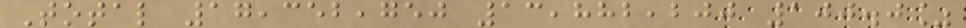Total 17,352,750 13,882,200 100.0%
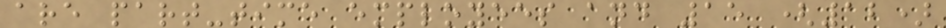are part-time employees and 15 (12)
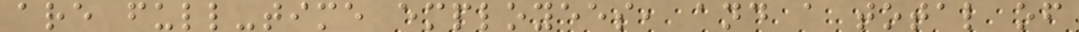are full-time employees, and a total of
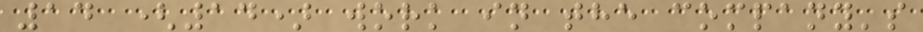14 (14) work in the company's
